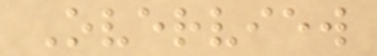Overview
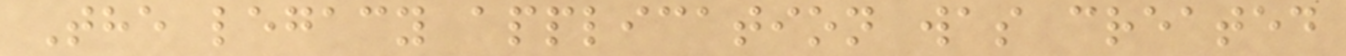The legacy application was created
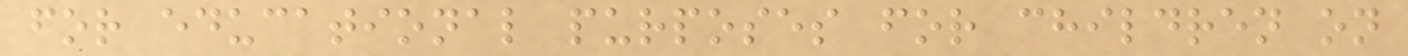for educational purposes for children on
